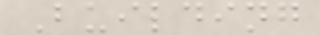Building
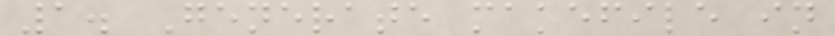1. Generate makefile in
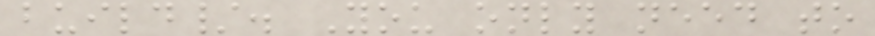build/. You only need to
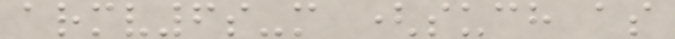armv6s-m (such as
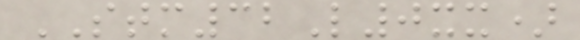STM32L0xx)
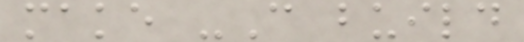make -C build
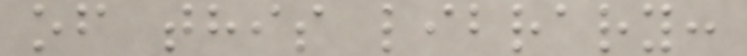of this library:
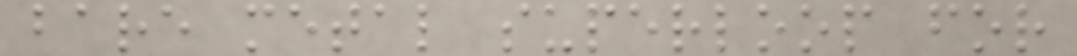bare metal superloop for
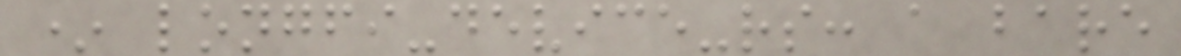* longfi-device-rs: a bare
